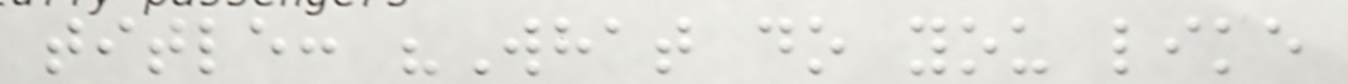title: "What do you like
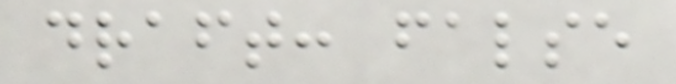draft: false
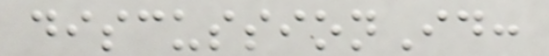discussionId:
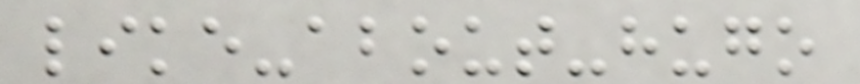like-about-hugo
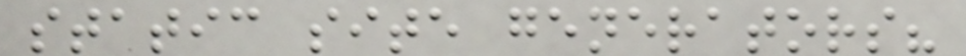static site generators?
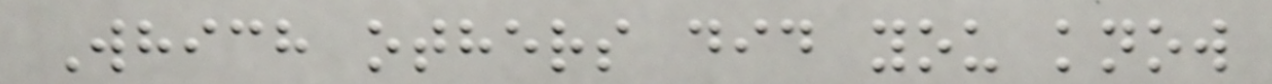Which others did you know
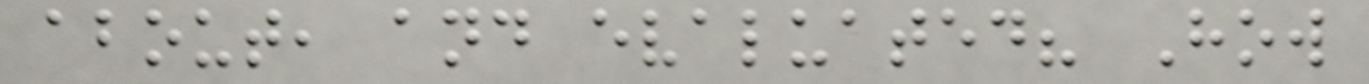about, and evaluated? How
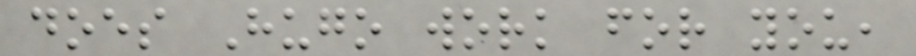does Hugo work for you,
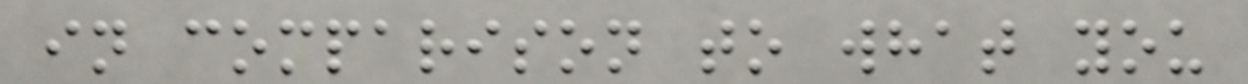in comparison to what you
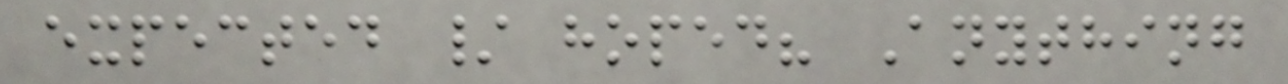expected / hoped? Anything
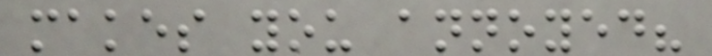makes you annoyed?
